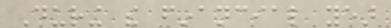During the financial year
